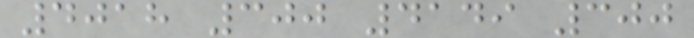4018 300 4149 300
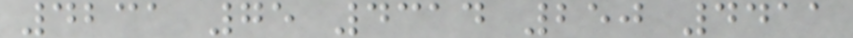4231 75 4314 250 4411
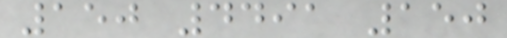150 4491 150
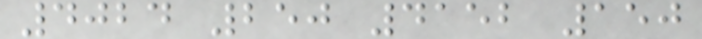4024 250 4152 150
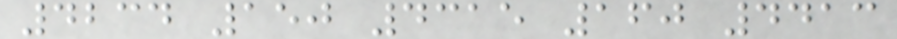4234 150 4315 160 4413
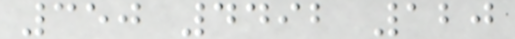350 4492 120
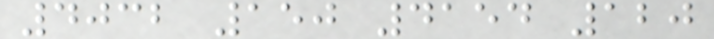4032 150 4154 120
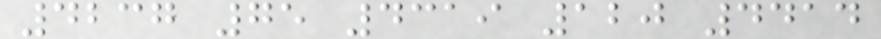4237 75 4319 120 4414
